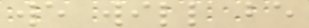we will be
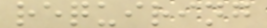requiring
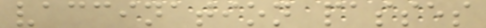vaccination passes
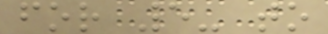for 5- to
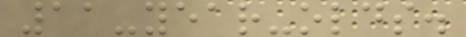11-year-olds.
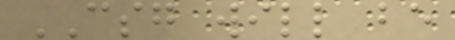CSG will be
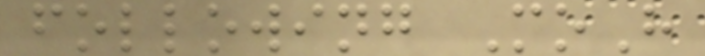following MoH
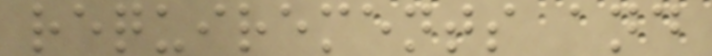requirements and
